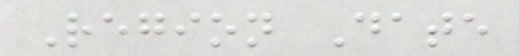Region Date
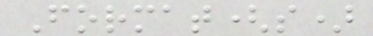Format(s)
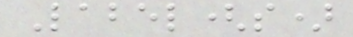Label(s)
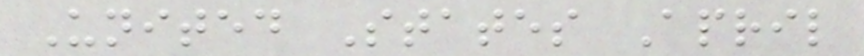United States April
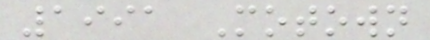1991 Motown
